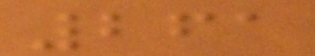261
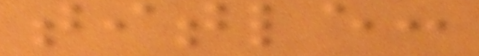title:
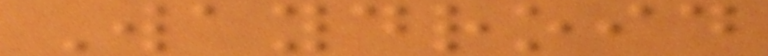Waydroid
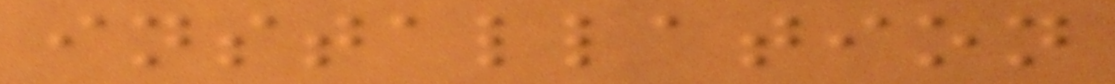installation
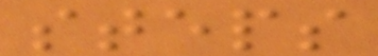steps
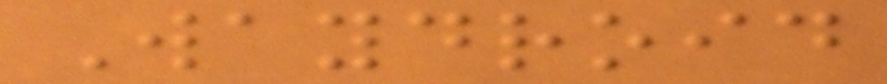Waydroid
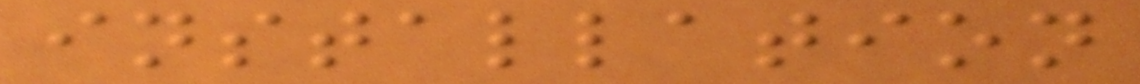installation
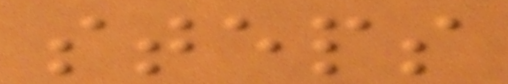steps
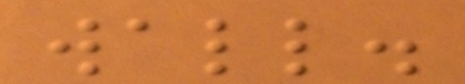wall.
